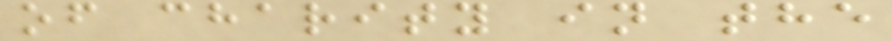of charity in the
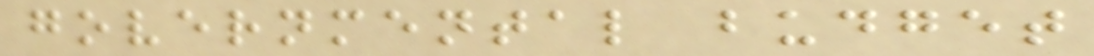governmental budget
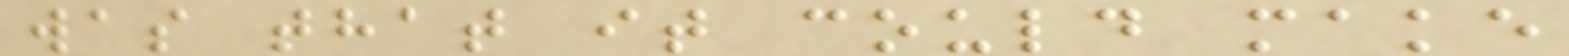was that it could make
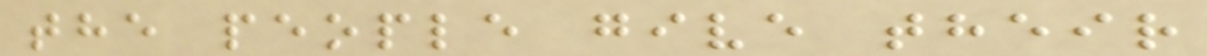the people give their
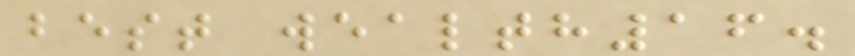best wealth16.
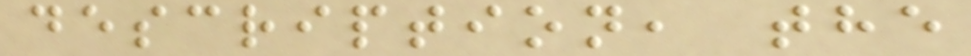description, the
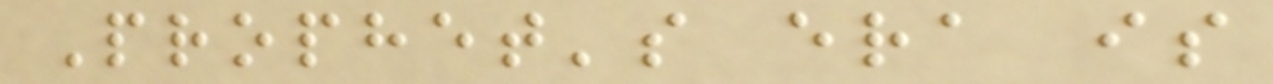Prophet's era is
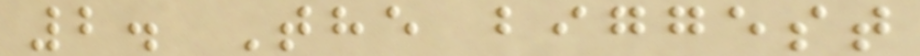2. The biggest
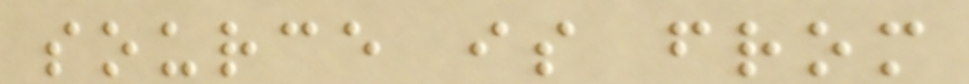source is from
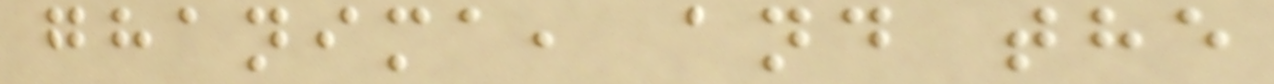ghanima, and the
